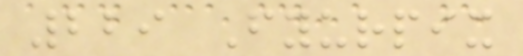229 Fyurpix
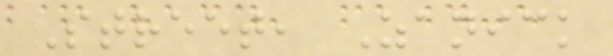Street, Zanick
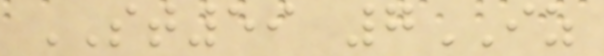ST59 7IZ
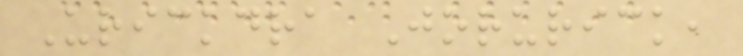Urickdra Jorurick,
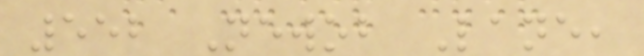552 Newob Lane,
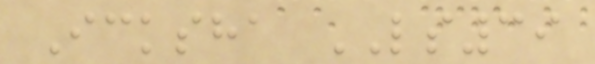Icksha LS39
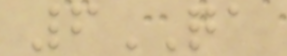6QA
